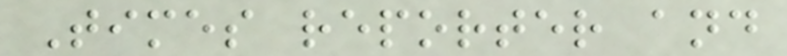Times reporter and
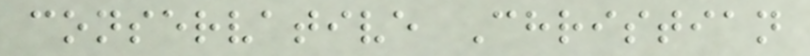conservative Christian
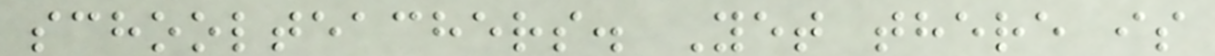schoolteachers. Yet there is
